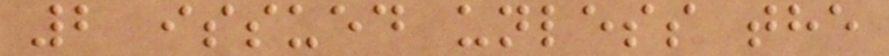2 issued unless the
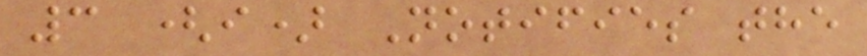3 (i) Notifies the
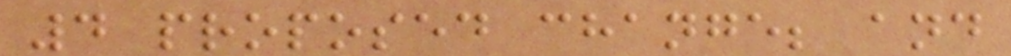4 proposed change; and
